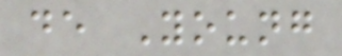de Young
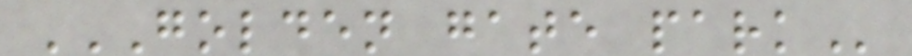GOLDEN GATE PARK
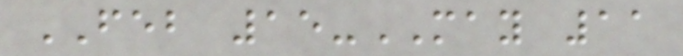FEB 15-MAY 11
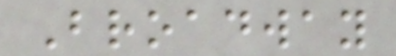Broadway
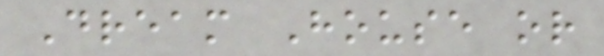Dream House or
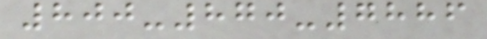800-870-7886
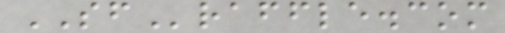SFraffle.com
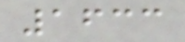1633
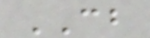CB
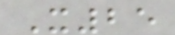X25
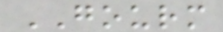GOURM
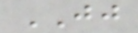JJ
